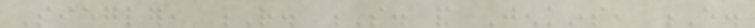Siegler, R. S. and Jenkins, E.
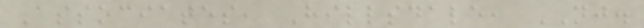Associates, Hillsdale, NJ.
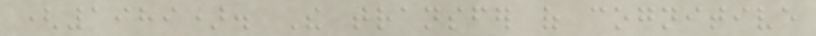(1989). The transfer of cognitive
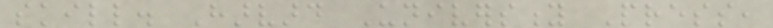skill. Harvard University Press,
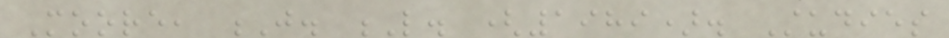Moore, J. L. (1989). Studies
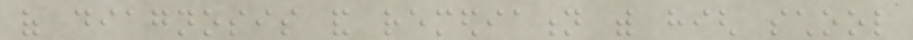of diagnosis and remediation with high school
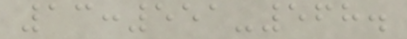13:551-568.
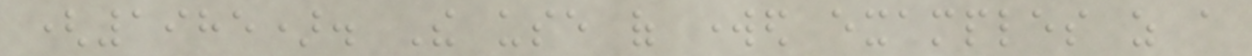(1985). The use of worked examples as a
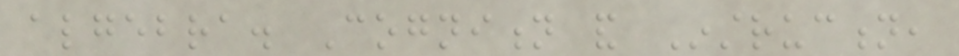algebra. Cognition and Instruction,
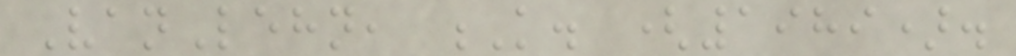VanLehn, K. (1989).
